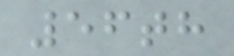56th
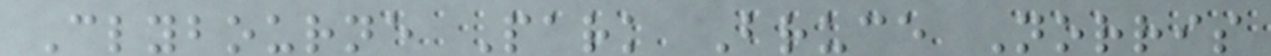Clybourne Park Bruce Norris
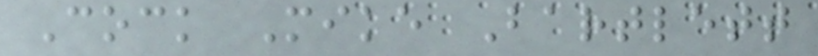Cock Mike Bartlett
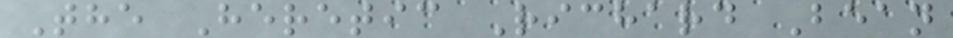The Heretic Richard Bean
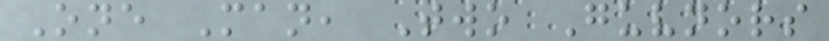One Man, Two Guvnors
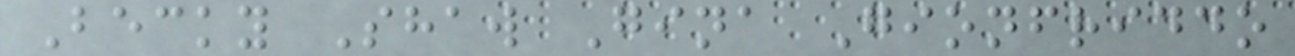Becky Shaw Gina Gionfriddo
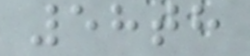58th
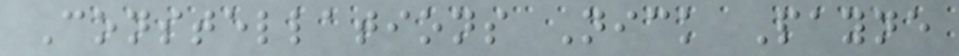Constellations Nick Payne
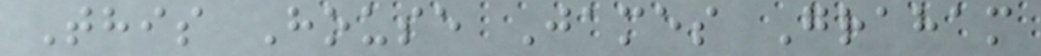This House James Graham
